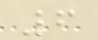6
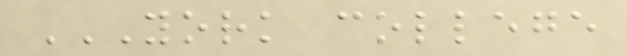YORK COLLEGE
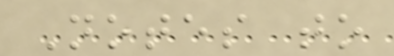Notes to
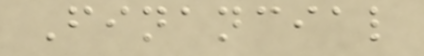Financial
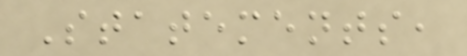Statements,
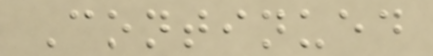Continued
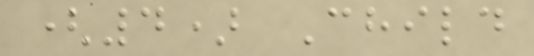(4) Child
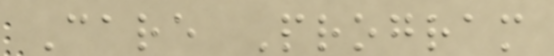Care Program
